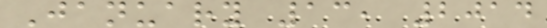January 13, 2014
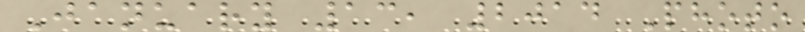January 13, 2014 Photo
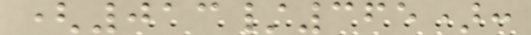(013/365):
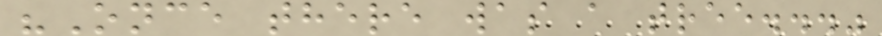"Once there was a tree..."
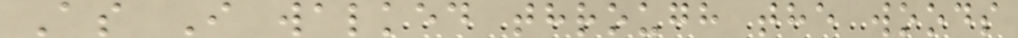As I walked through the woods
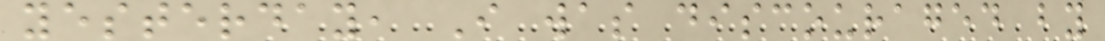yesterday, I was discouraged by
